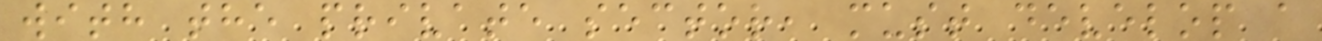with the private sector, must develop a
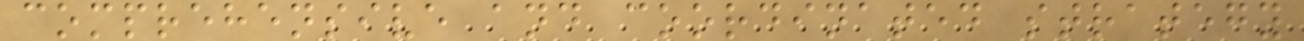comprehensive and coordinated strategy
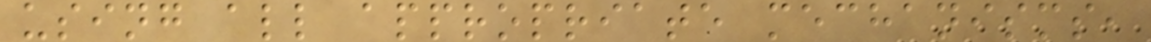using all appropriate mechanisms,
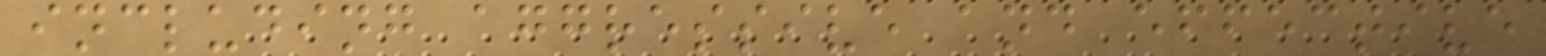including aggressive and effective
